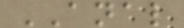ANAL
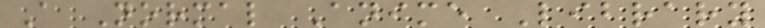A Normal Anime Library
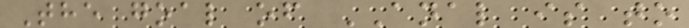The goal of ANAL is to
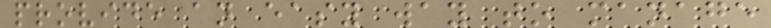provide an easy way to manage
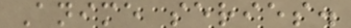Anime series.
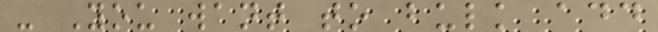- You want to bulk add
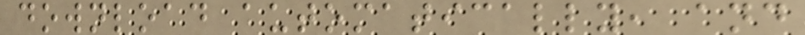download automatically, and
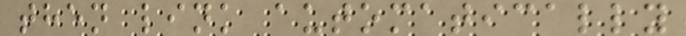then link automatically
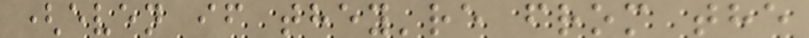(even if they're from the
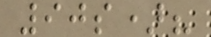90s)?
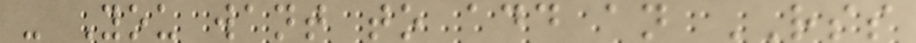- You want to add an RSS
